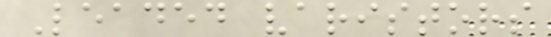Leaded varistors
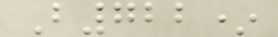B722*
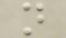n
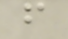f
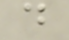d
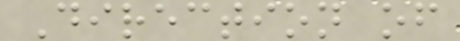Direction of
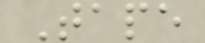Tape
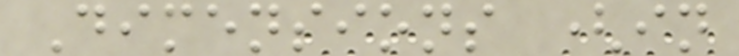Dimensions (in
